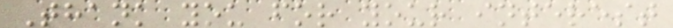Thank you for your interest
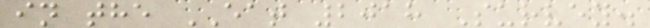in the EAT 2018 Survey.
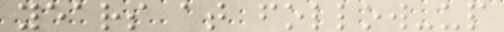years at follow-up
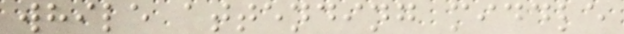while attending middle
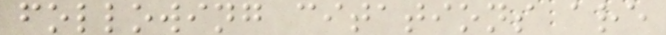following citations are
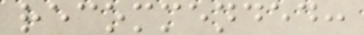recommended:
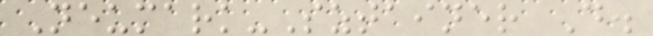Neumark-Sztainer D.
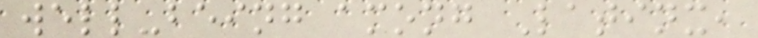well-being among Latinx,
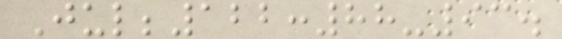Jul;122:88-93.
